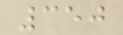350
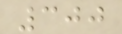300
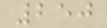250
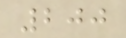200
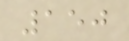150
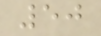50
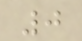0
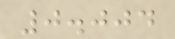0.004
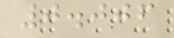0.006
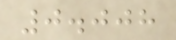0.008
